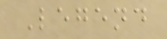Legend
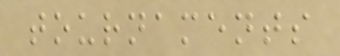tournaments
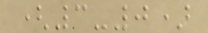(3-0)
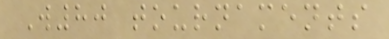W80 tournaments
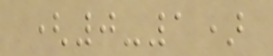(0-1)
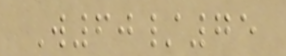W60/75
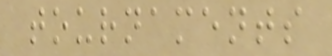tournaments
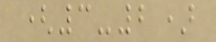(3-2)
